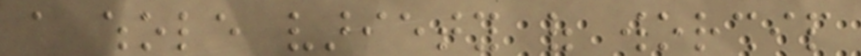a whole variety of worship
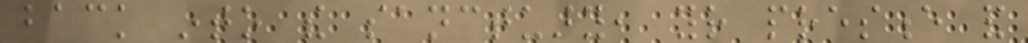back into the sanctuary, your presence and
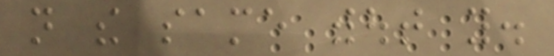not the same without you.
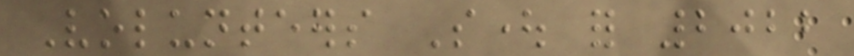Volunteers Sought for 2022
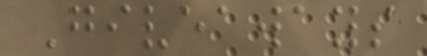Giveaways
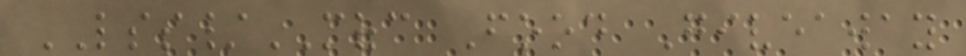LSS/MOFC Food Giveaway
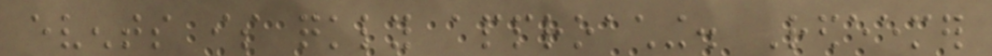events is quickly approaching. Redeemer
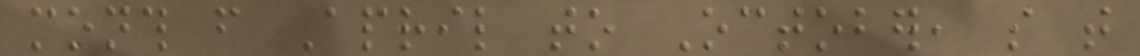month from April to October, so that
